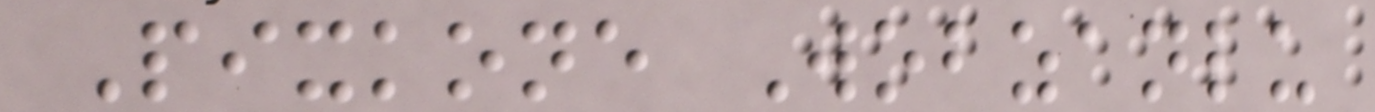Pixkone Wobzanlu
